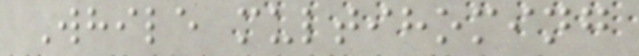While multihoming
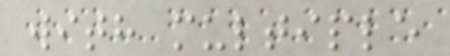with multiple
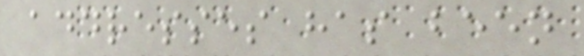addresses has been
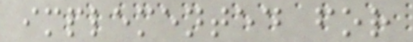implemented for
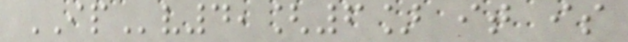IPv4,[6] it is
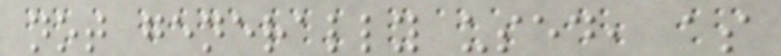not generally used, as
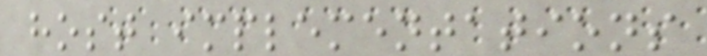host implementations
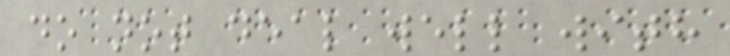do not deal well with
